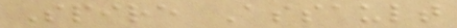Spire Assault
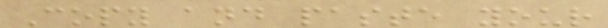Copy and paste your
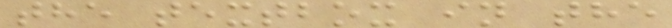the textbox in the
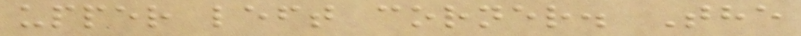upper left corner. The
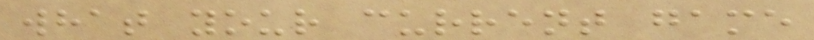what your current game
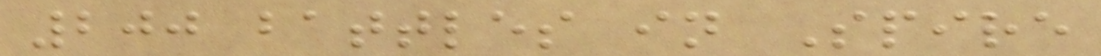200 battles in Spire
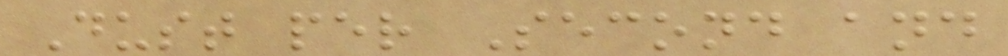Dust per Second and
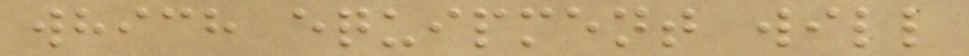which equipment will
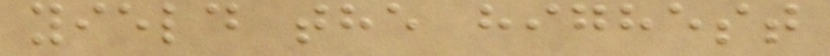yield the highest
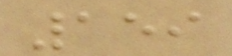159
